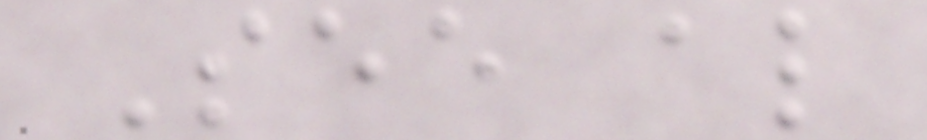See also
